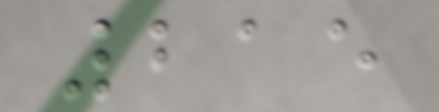215
